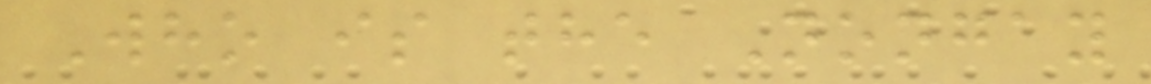Who is the Nongay
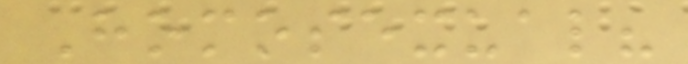Homosexual?
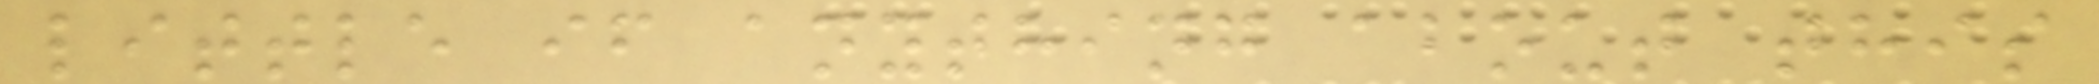little if anything about this
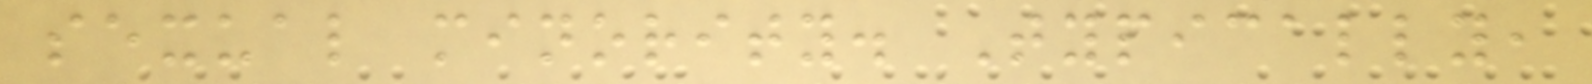sexual minority. Typically,
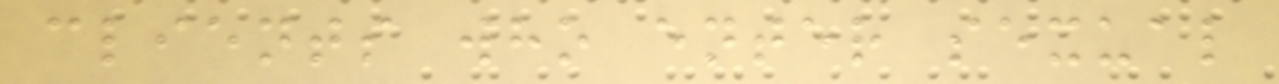clients who enter sexual
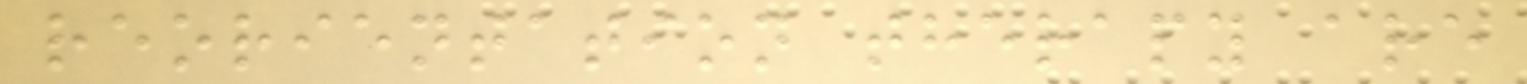reorientation therapy are
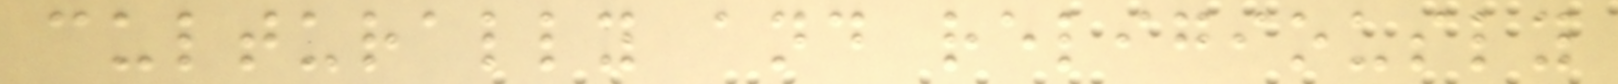culturally and religiously
